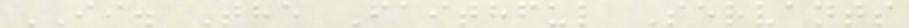II. The Faithful Servants
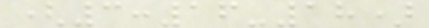(3:16-18)
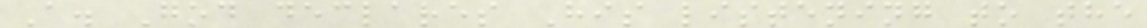A. God declares His listening to the
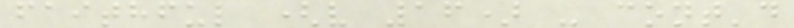faithful (v 16) - cont'd
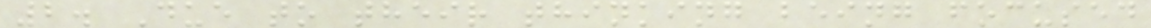2. Due to their thinking being focused
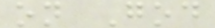on God
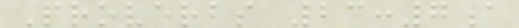Proverbs 23:7a
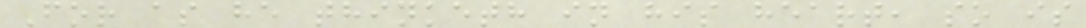For as he thinketh in his heart, so is
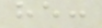he:
